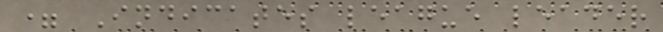= Indicates league leader
